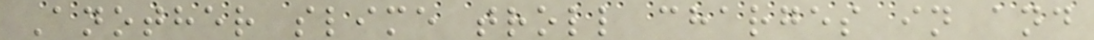Another slime troll charges in and
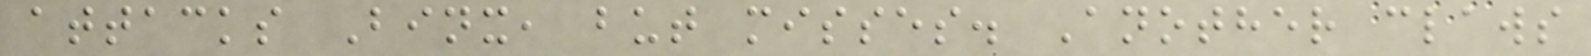attacks Binx, but misses. Another claws
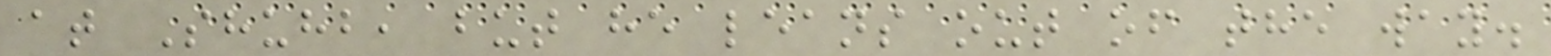at Shuhb, but he leans out of the way.
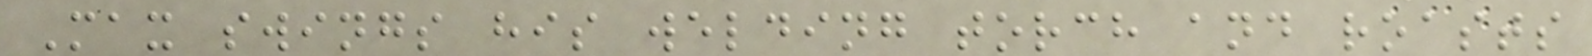Max swings his welding torch and roasts
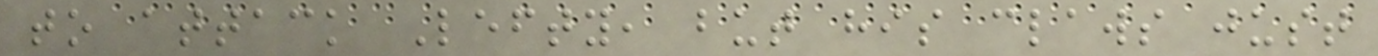to attack Lefty, but his claws just
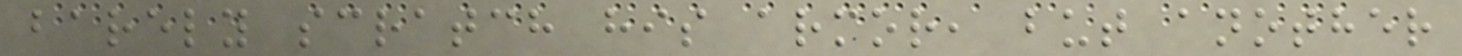barely scratch his armor, but another
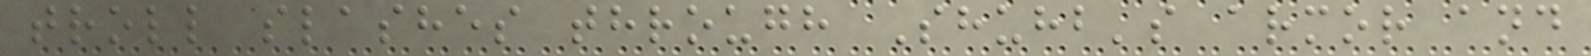troll slashes through Shuhb's armor and
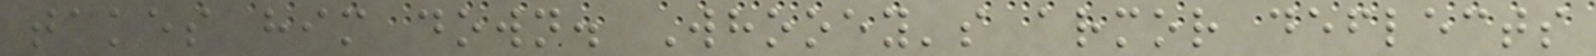takes him down. Whooey's armor deflects
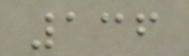136
